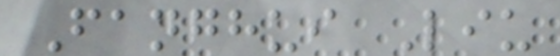Fanghui Liu
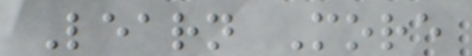Learn More
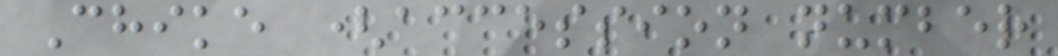Chike (accession number
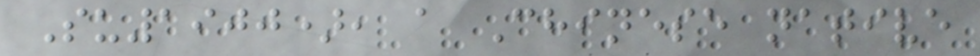Su1900), a Chinese native
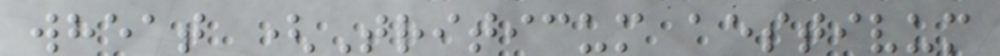wheat (Triticum aestivum
